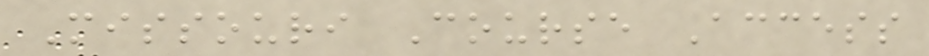Missouri Course Access
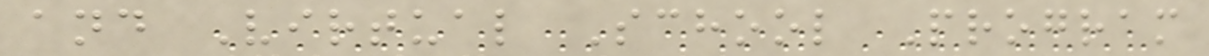and Virtual School Program
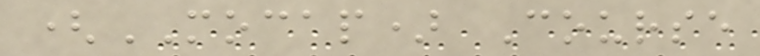(MOCAP) Course
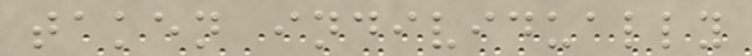taken individually
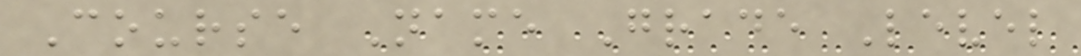Course Name Grade Level
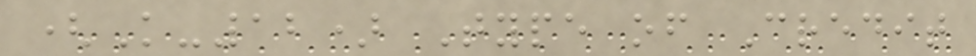(K-12) Type of Credit
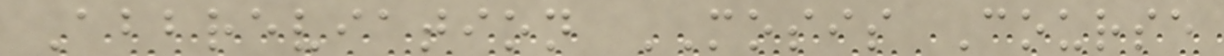Abbreviation MOSIS Course
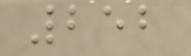252
